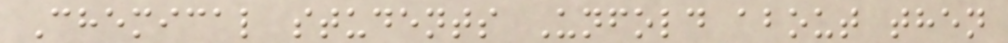Chemical students Unfold about then
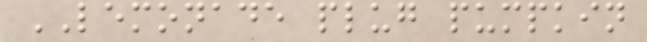LEMONADE plug pumpkin
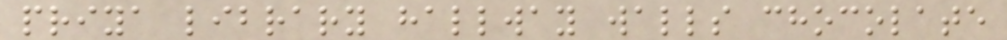priya library hallway walls chocolate
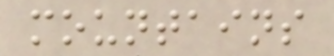mountains
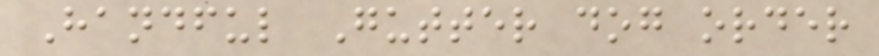Handful Gutter dog order
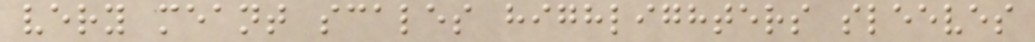very meant scales highlighters sleeves
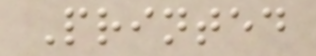Printed
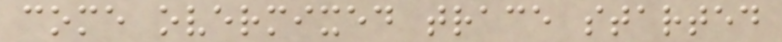come overmixed trace started
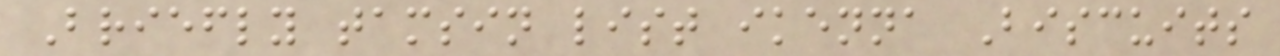Briefly tamsin list ikenna Biscuits
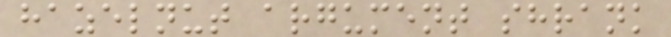hazelnut argument shrank
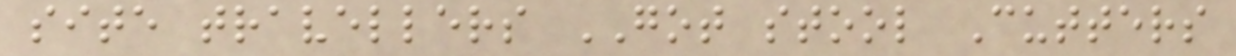site travellers GOT stool Cutters
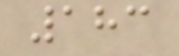183
